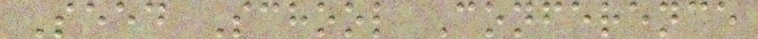Seed School Conference
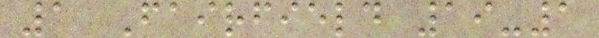1 Fairfield 19-1
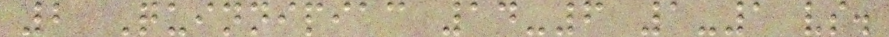2 Quinnipiac 14-6 1-1 vs.
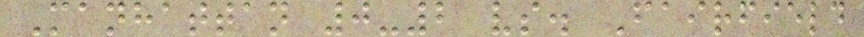Manhattan 0-2 vs. Fairfield
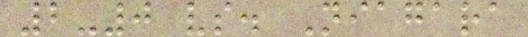2-0 vs. Niagara
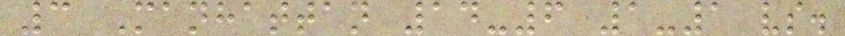3 Manhattan 14-6 1-1 vs.
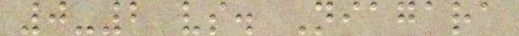0-2 vs. Niagara
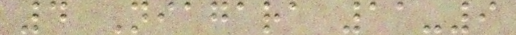4 Niagara 11-9
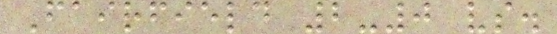Fairfield 2-0 vs.
